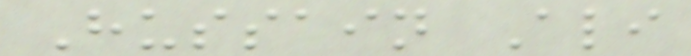Hussain Ali
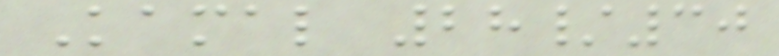Kamal 28/30
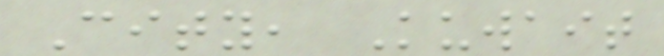City, Kuwait
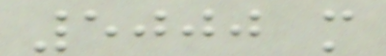5000 m
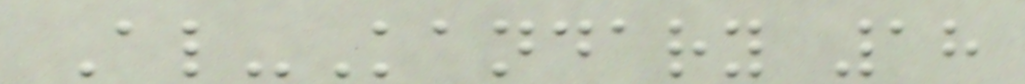Al-Kandary 18
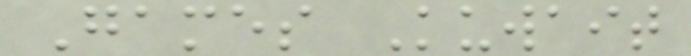Games Kuwait
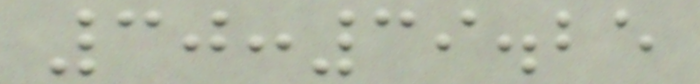30:39.25
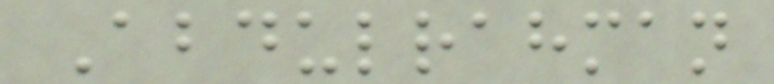Abdulrahman
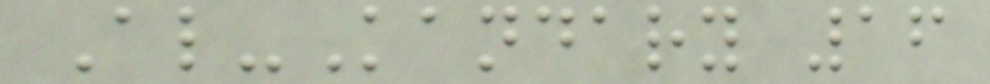Al-Kandary 16
